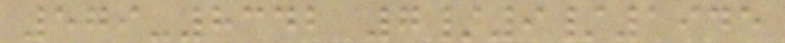579-8342 7/9/1945
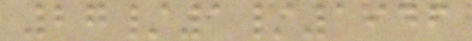27/1/1946
